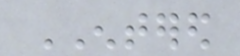ENTERED
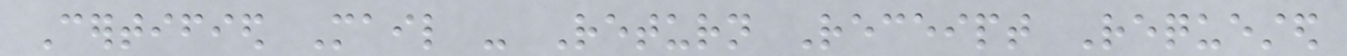Certified Mail - Return Receipt Requested
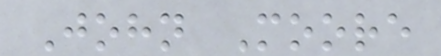John Moore
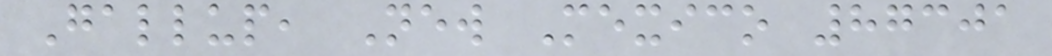Gallup, New Mexico 87301
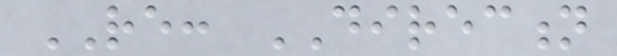RE: DIRECTION
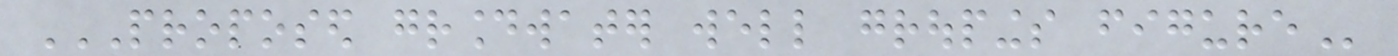PROPOSED GROUNDWATER WELL GROUPINGS FIGURE
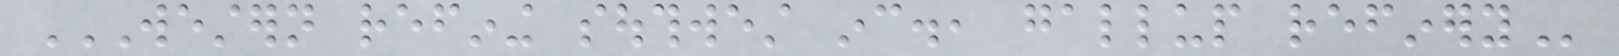WESTERN REFINING SOUTHWEST INC., GALLUP REFINERY
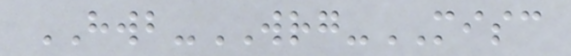HWB-WRG-MISC
